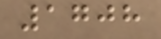1708
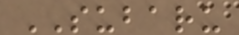SUBARU
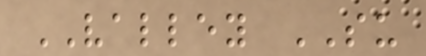VALLEY SU
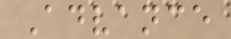Advance
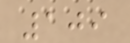109
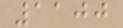1100
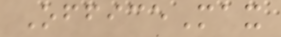OfficeMax
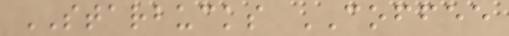STARBUCKS COFFEE
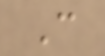C
